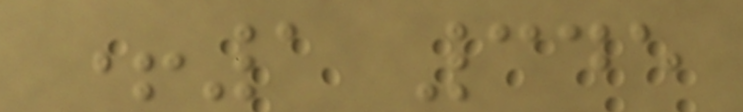+1 345
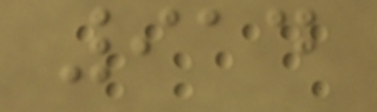914
